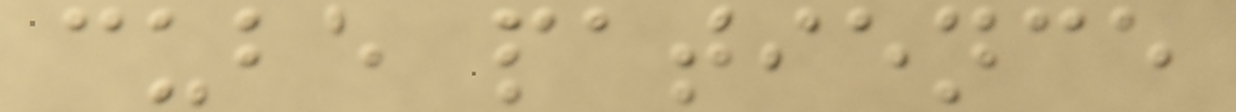cube patience
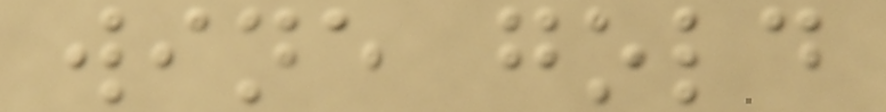wine gold
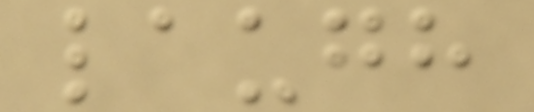laugh
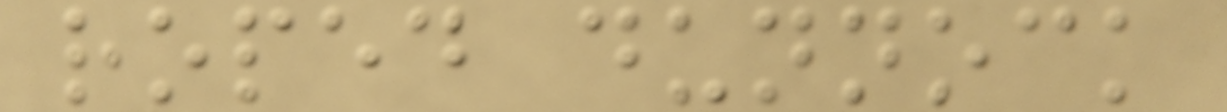roped dunnock
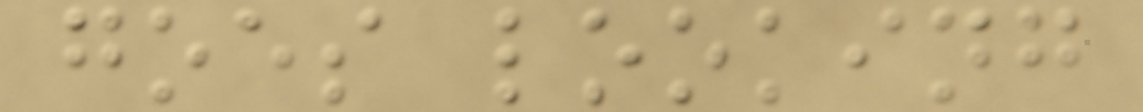goes looking
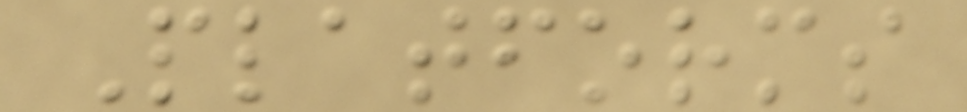Platforms
